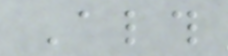Although
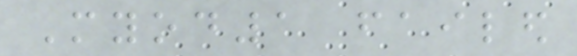Myod1 failed
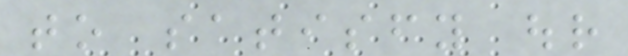to satisfy our
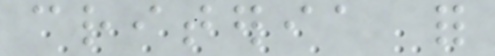criteria for
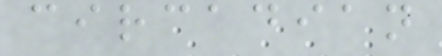circadian
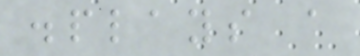displays a
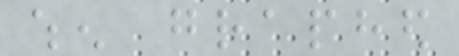when graphed
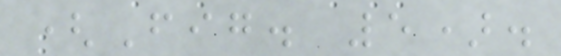(Fig. 5).
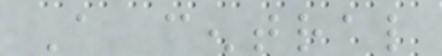A central
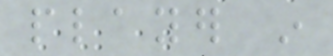player in
